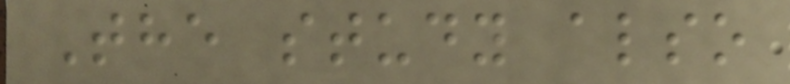The study also
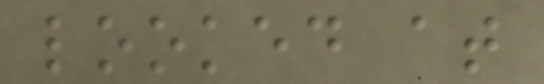looked at
